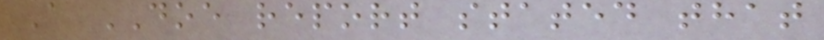A DOE report stated that
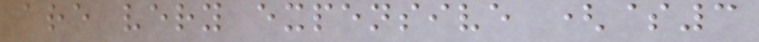are very expensive ($3
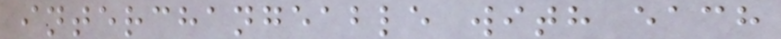interchangeable with each
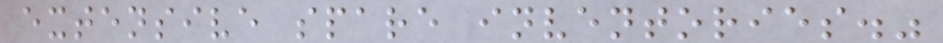extensive spare inventories."
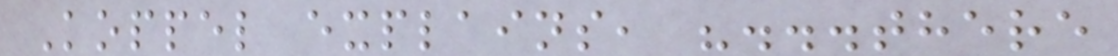Koppel explains, "...there
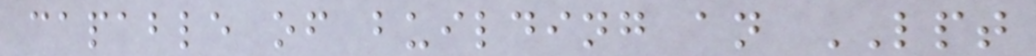capable of building an LPT
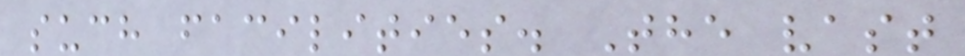such facilities. The vast
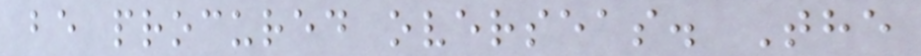be procured overseas. The
